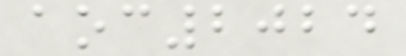aoc2024
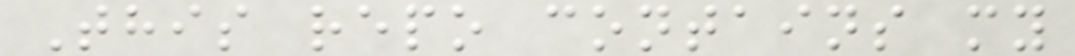This repo contains my
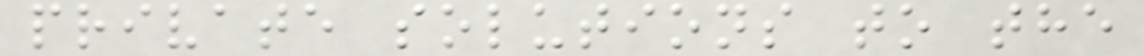private solutions to the
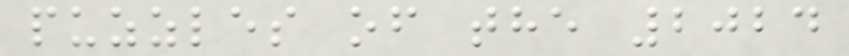puzzles of the 2024
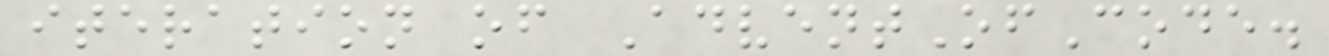iteration of AdventOfCode.
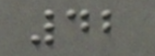42
